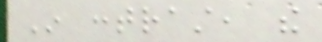In contrast, the
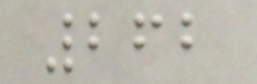262
